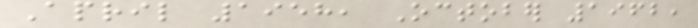April 1958, October 1962,
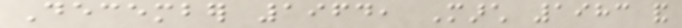December 1964, March 1983 and
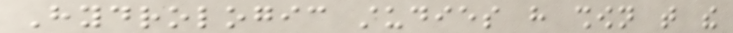Hydrologic studies have shown that the
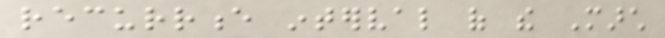recurrence interval of the March
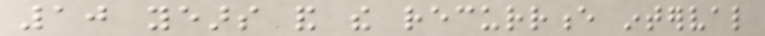10 years and the recurrence interval
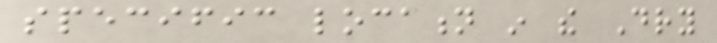specific location in the Dry
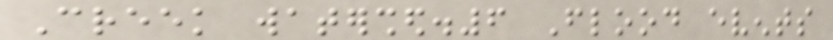Creek watershed.6 Flood events
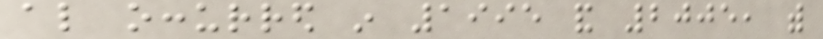also occurred in 1995 and 2005, with
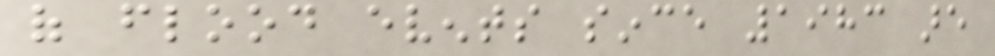of flood events since 1983 are
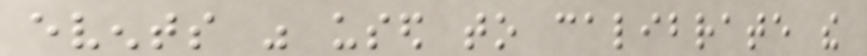events was used to calibrate the
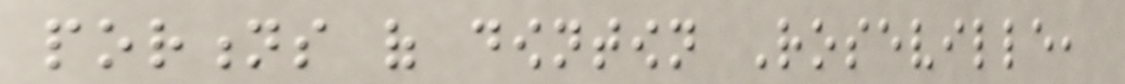portions of downtown Roseville,
